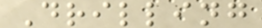Drilling
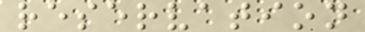reservation
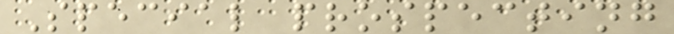Special prospecting
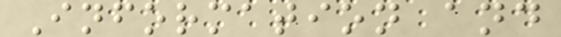Information and
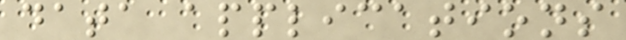data applications
